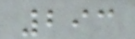293
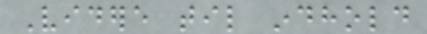Videre til indhold
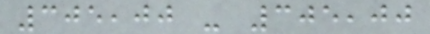305,00 - 305,00
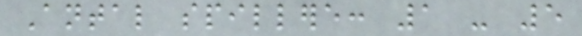Antal spillere: 1 - 5
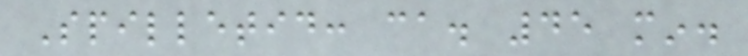Spilletid: ca. 45 min.
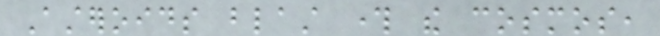Asteroids blast through the cosmos,
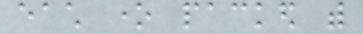each one packed with
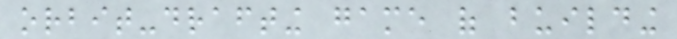orbit-drafting game of building
